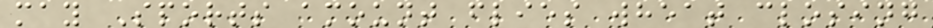may Sports amount flies wheat closing
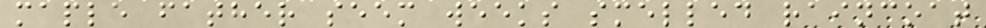maple father seem weeks smelled raincoat
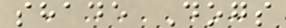shade Dogs
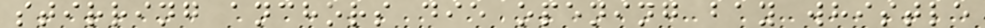stirring anchors die opening bay whistle
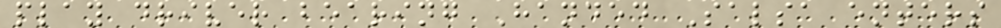play driver bearing Handed Salsa enters
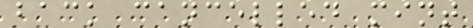back cancelled mint
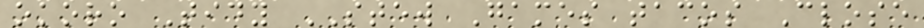okoro Tidy STEW Games tacos Close
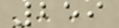259
